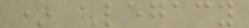* Legacy
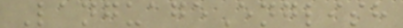LanguageEnglish
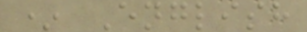* English
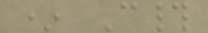* C#
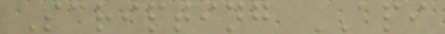Scripting API
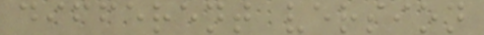different version
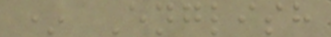* English
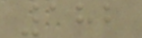182
